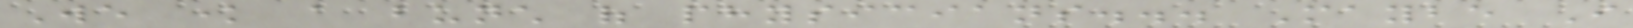We know a bunch of physicians... Maybe I
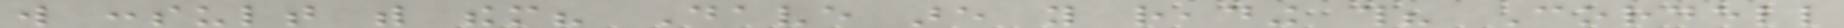will consult with them? Dave are you reading this? Cordell
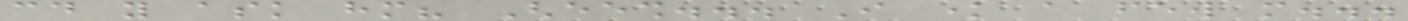could you ask him? Gheesh... I know a few more...
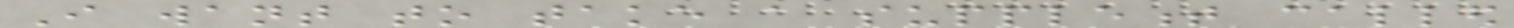I want to take a supplement called
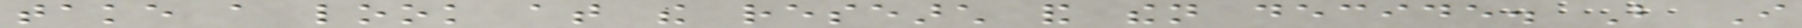take a look at the research and then decide. But I
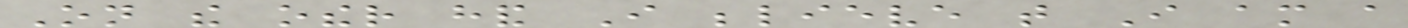On the other hand I believe that I am a
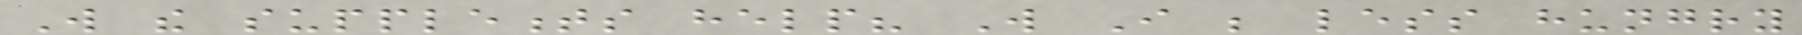Will the supplements help? Will I be less hungry
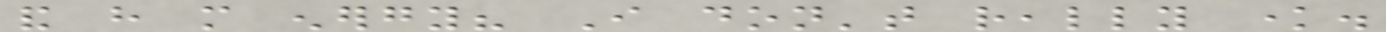and have more energy? I don't really know.
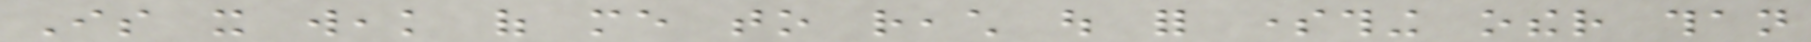Is it weak of me to reach out for something other than
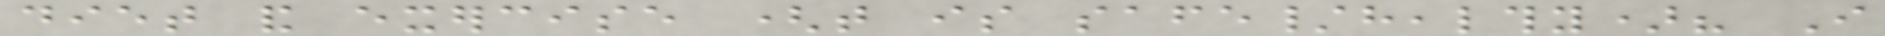diet and exercise (that is safe/healthy)? I
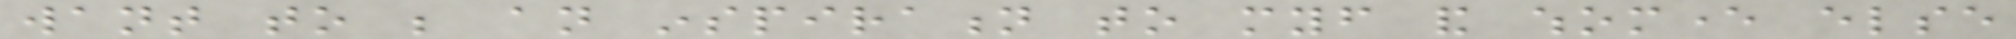want to be an inspiration to myself and whomever else
